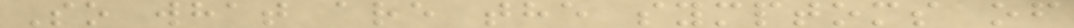So what are the symptoms of
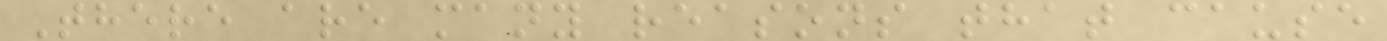There are many reasons that cause
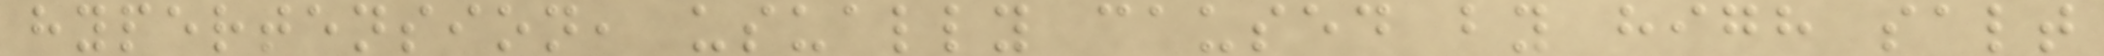hypertension, usually caused by high salt
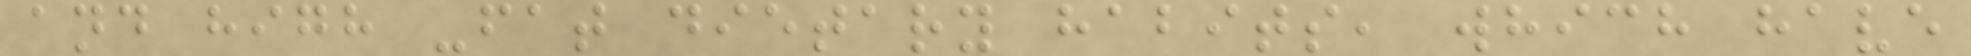and high -fat dietary habits, which have
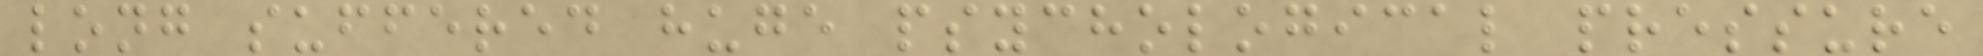long suffered huge psychological pressure
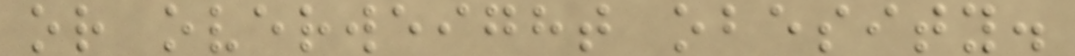or overweight obesity.
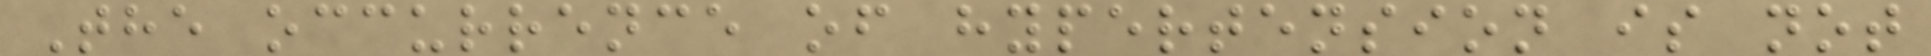The occurrence of hypertension is not
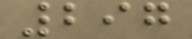297
